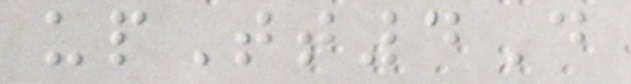upTt4D
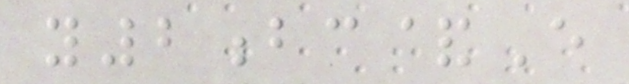y2bc&E
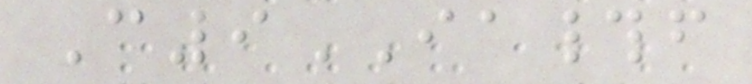C9IA#f
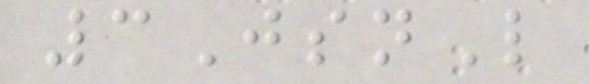3JsnL
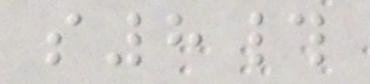s8#
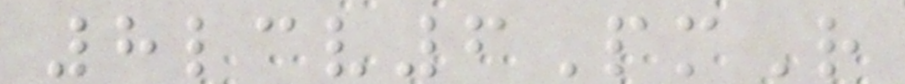8lcv6PmR
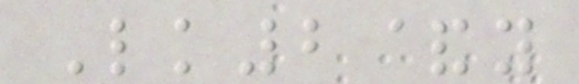Lk2&y
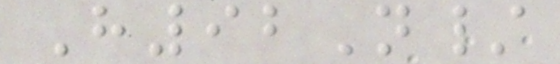H92N/
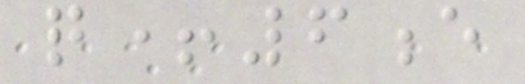q+6e
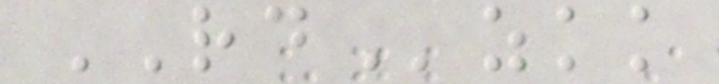RDzkk
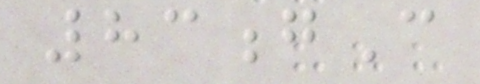83gC
